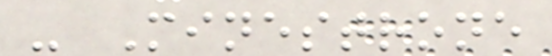- Minestrone
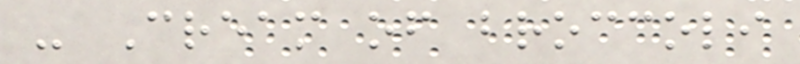- Cream of broccoli
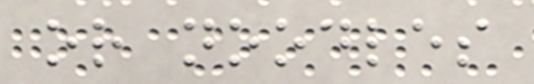or noodles
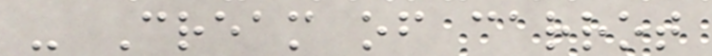- Cream of carrot
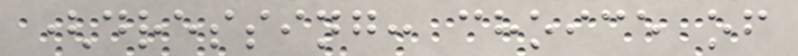(dressing: choice of
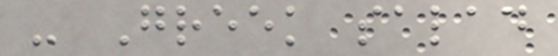- Greek salad
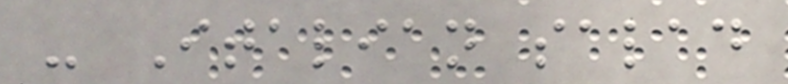- Italian salad
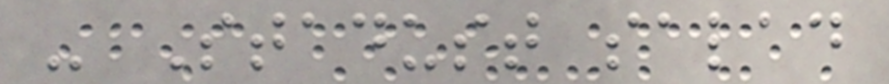- Stadust salad
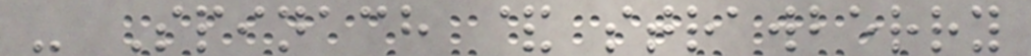- Spinach & strawberry
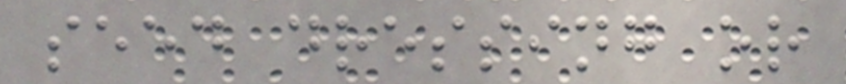seed dressing or
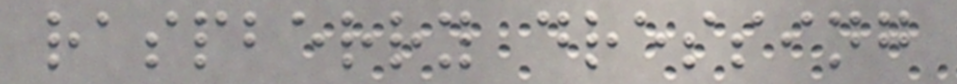raspberry dressing
